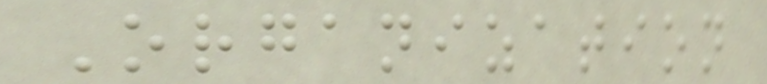Organization
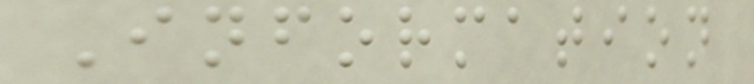Information
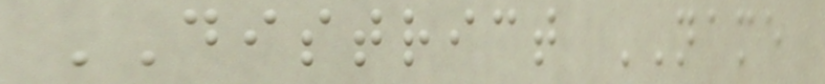DISTRICT NAME
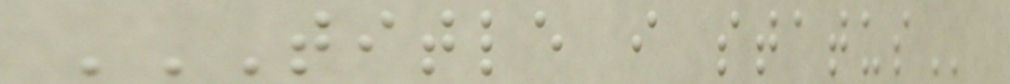TITLE I STATUS
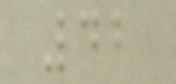42
